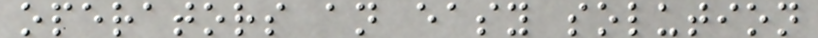operators an easy solution
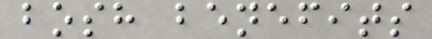bosh benefits
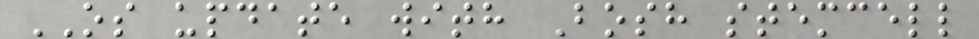OS update with Bosh stemcell
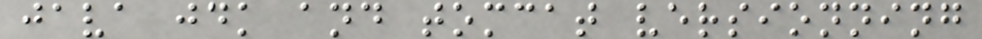java jdk and tomcat versionning
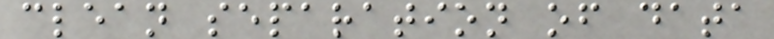clean separation of data
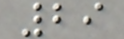29
